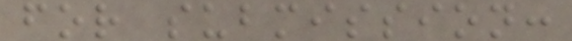for submission:
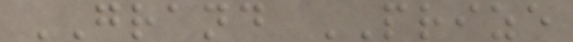GRAND PRIZE
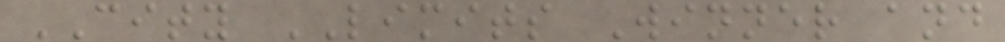CITY LIMITS Winner and
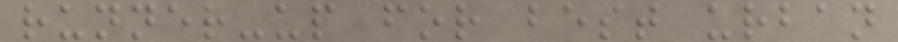runner-up for best urban
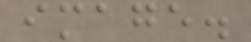image.
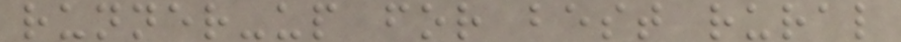runner-up for best rural
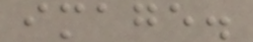image.
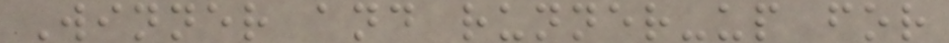Winner and runner-up for
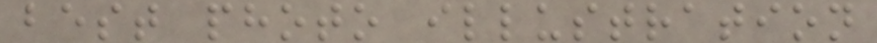best photo illustration
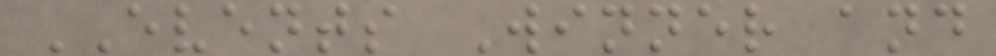EVENTS Winner and
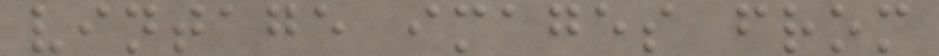vintage images from
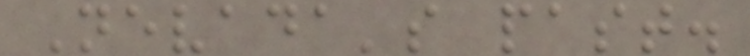Nevada's past.
